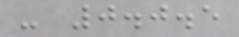- 0.0.5
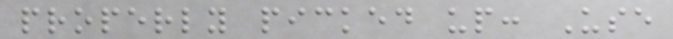properly picked up: Use
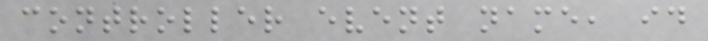controller event name, id
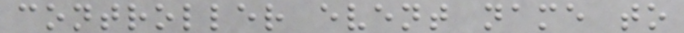controller event name to
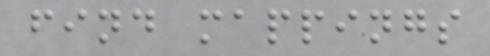find mappings
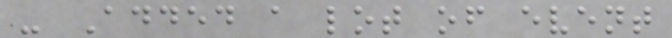- Added a lot of event
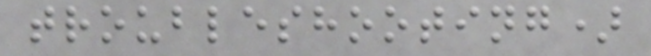troubleshooting)
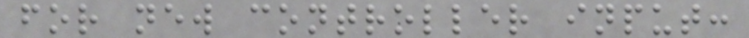for new controller input:
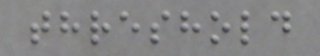threshold
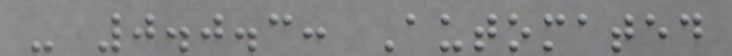- 0.0.3: Automated
